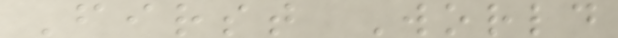First World
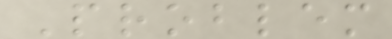Problem
